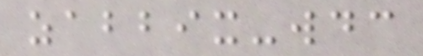zabbix-wdc
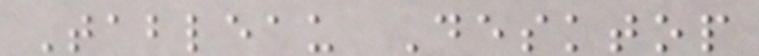Tableau Desktop
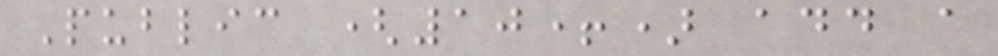Public (10+) add a
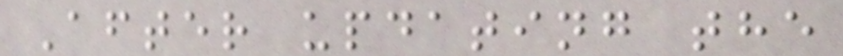After updating the
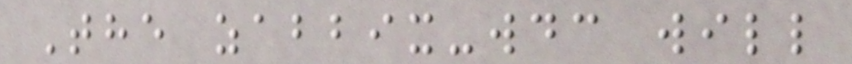The zabbix-wdc will
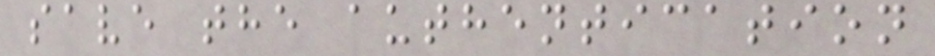save the authentication
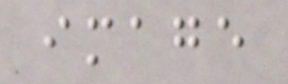image
